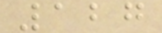127
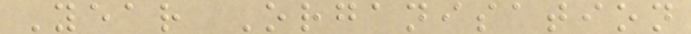Year Organisation
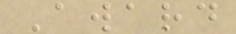Award
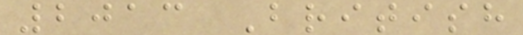2013 British
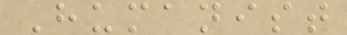Humanist
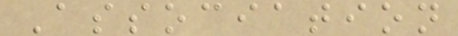Association
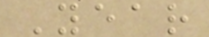Year
